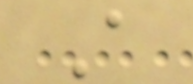A
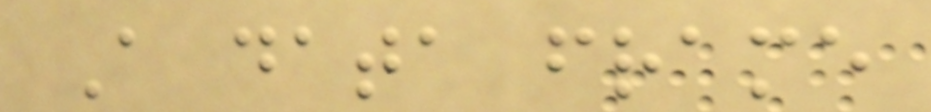A data frame
